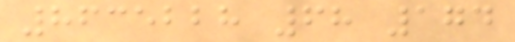8635228 68 174
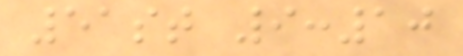51st 9:10
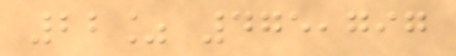22% 475,797
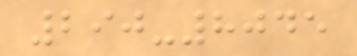290-8045
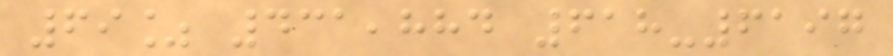69% 431,884 618-6197
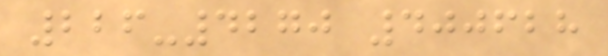226-4270 400628
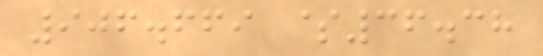906.669 $36.38
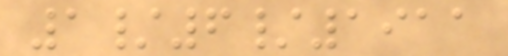1/6/1911
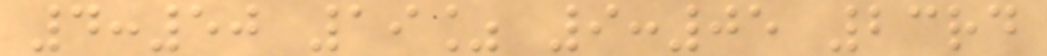4:50 19% 9:05 23rd
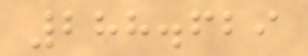288.629
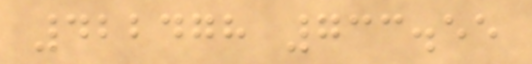422478 733.55
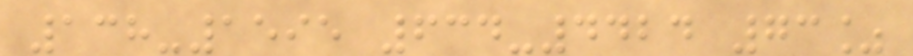138-1595 634-4424 73%
